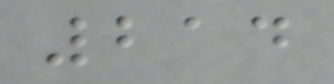214
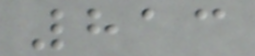813
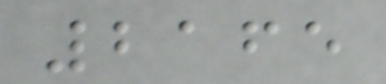2165
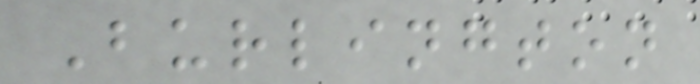Burlington
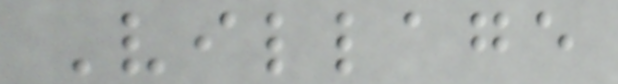Village
